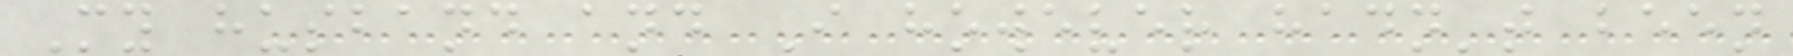My husband and I however hadn't been
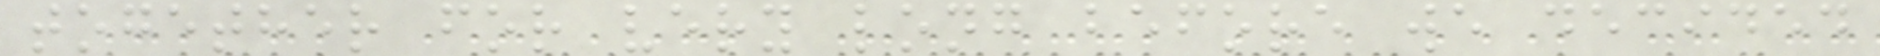together for very long before we decided
